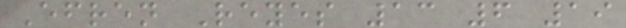Efren Reyes 13 6 19
